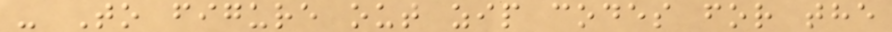- To figure out zip codes for the
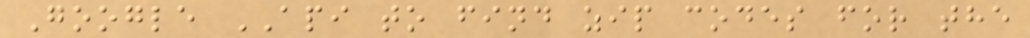Google API to find zip codes for the
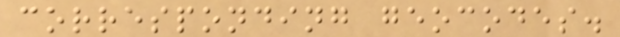corresponding geocodes.
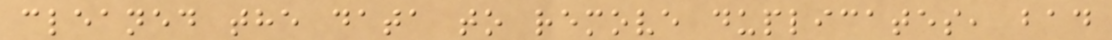cleaned the data to remove duplicates, bad
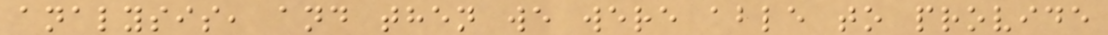analysis, and then we were able to provide
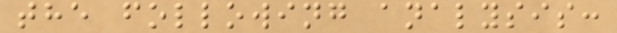the following analysis:
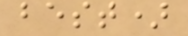best)
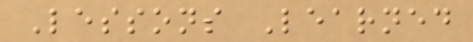Lessons Learned
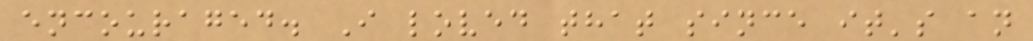encouraged. I loved that since it's an
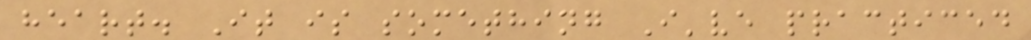heart. It is something I've practiced
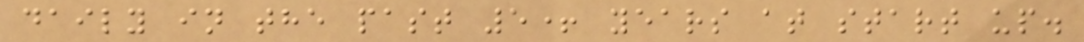daily in the past 5+ years at start up.
